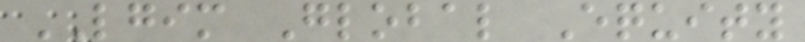LGIM Global Equity
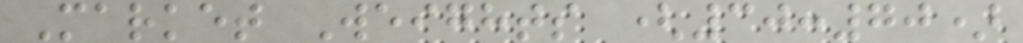Market Weights (30:70)
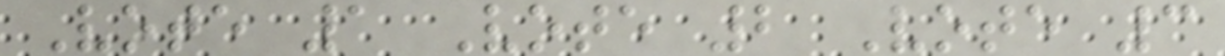Vote 1 Vote 2 Vote 3
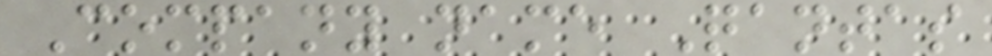Company name Qantas
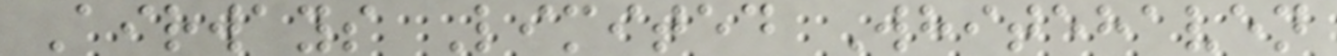Airways Limited Whitehaven
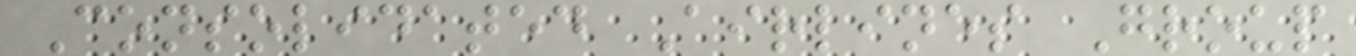Consolidated Airlines Group
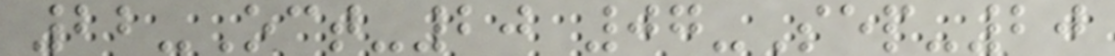22-Oct-20 07-Sep-20
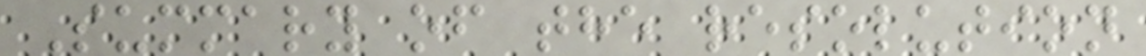Summary of the resolution
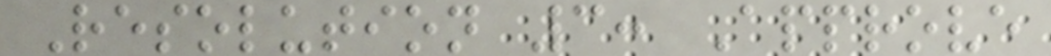Resolution 3: Approve
